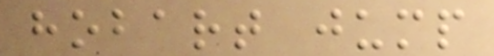hobart jump
